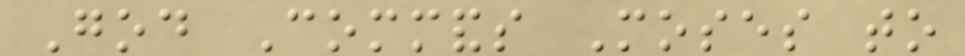God Commands Moses to
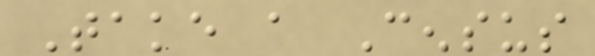Take a Census
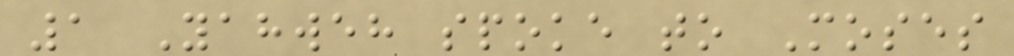1 Yahweh spoke to Moses
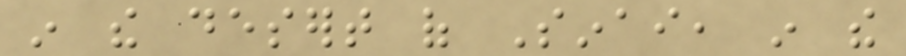in the desert of Sinai, in the
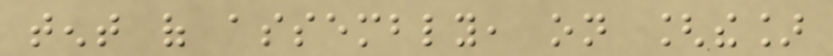tent of assembly, on [the]
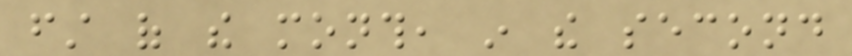first of the month, in the second
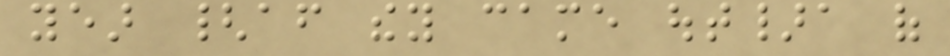year {after they came out}a of
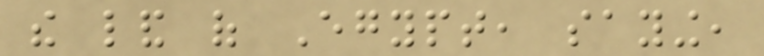the land of Egypt, saying,
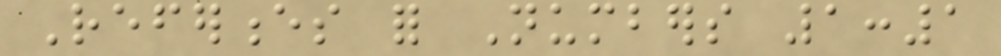References for Numbers 1:1
